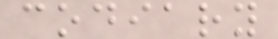codiary
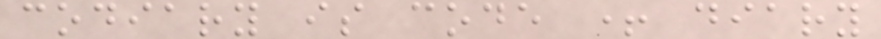codiary is code + diary
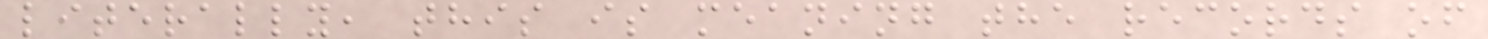literally, this is meaning the records of
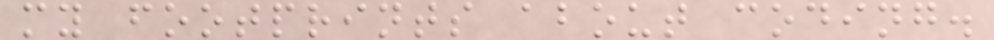my footprints about coding.
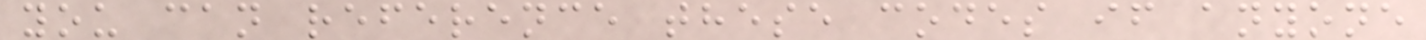you can reference these codes if anyone
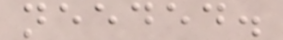needed.
